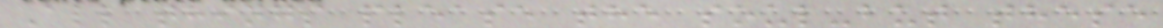All things please the soul-but these
